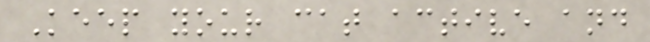Keep your cat active and
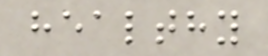healthy
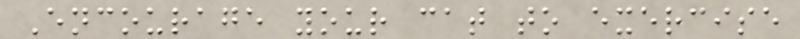Encourage your cat to exercise
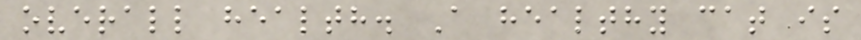overall health. A healthy cat is
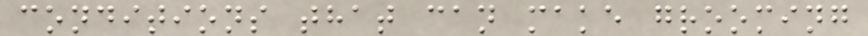conditions that can make grooming
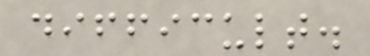difficult.
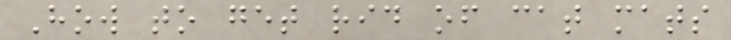How to get rid of cat mats
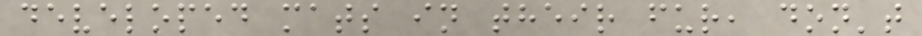developed mats in their fur, don't
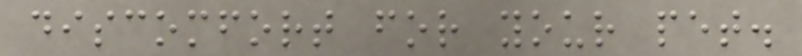discomfort for your pet.
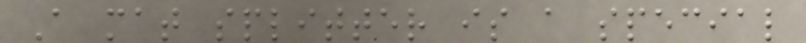A mat splitter is a special
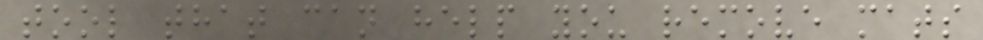tool that can help you remove mats
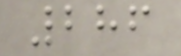286
